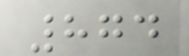874
